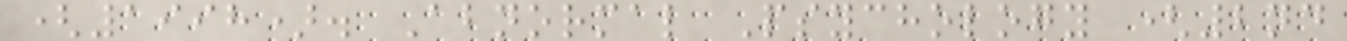(1998). Abnormal Psychology (2nd
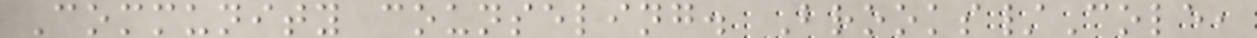Community counseling. Brooks/Cole,
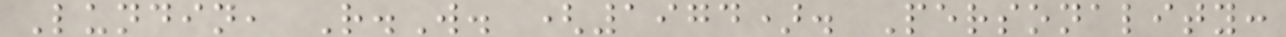Lundin, R.W. (1974). Personality:
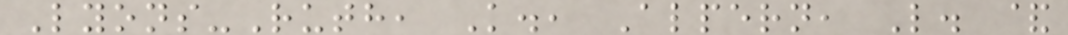Lyons-Ruth, K., Alpern, L. &
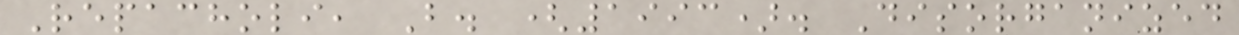Repacholi, B. (1993). Disorganized
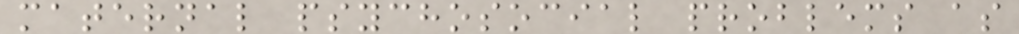maternal psychosocial problems as
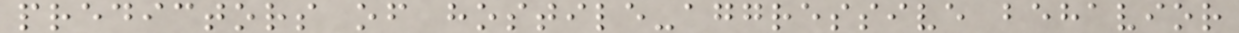predictors of hostile-aggressive behavior
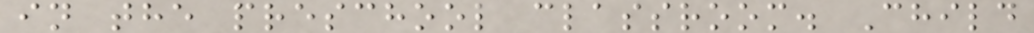in the preschool classroom. Child
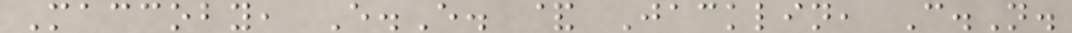Maccoby, E.E. & Jacklin, C.N.
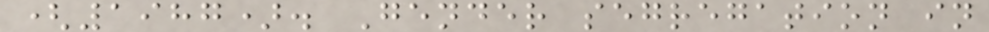(1987). Gender segregation in
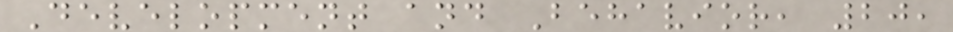Development and Behavior, 20,
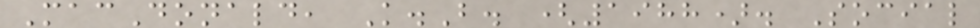MacDonald, K.B. (1988). Social
